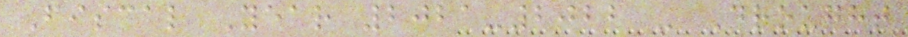Fiscal Year 2021-2022 - Drought
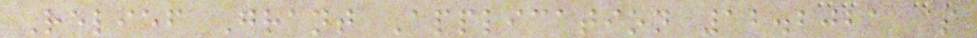Relief Grant Application 12.2021 $
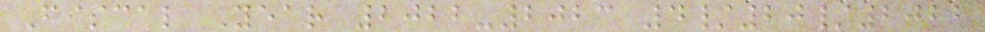Fiscal Year 2022-2023 4/20/2022
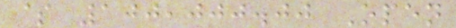$ 100,000.00 Open
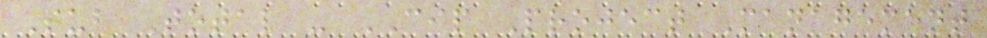Sub Total - CIP Project Management
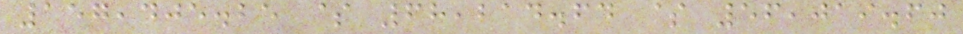157,405.25 $ 68,214.64 $ 56,019.60
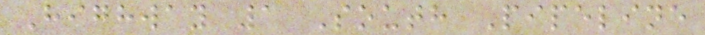Highway 1 South Pipeline
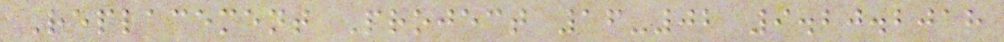Replacement Project 16-02 9.20.2018
